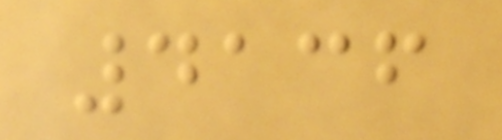4136
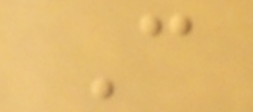C
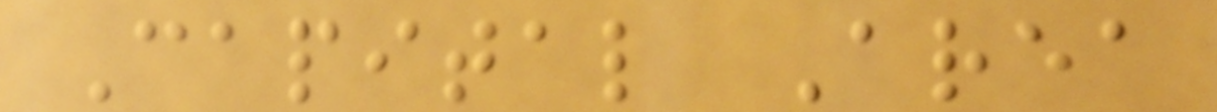Capital Area
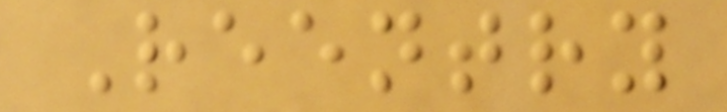Reentry
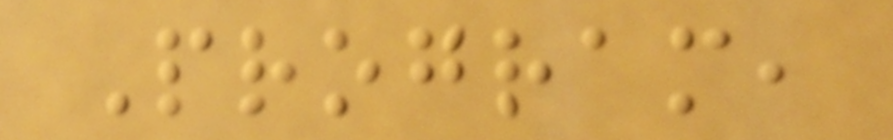Program,
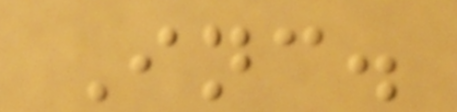Inc.
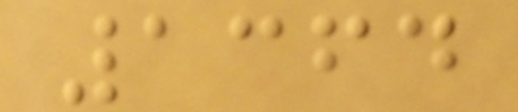1364
